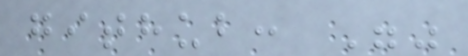github: ""
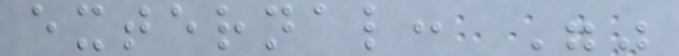external: ""
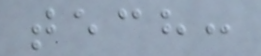tech:
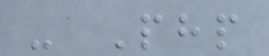- Php
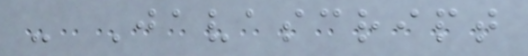- Javascript
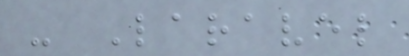- Laravel
